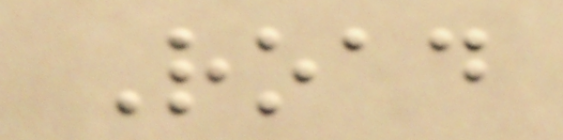Road
